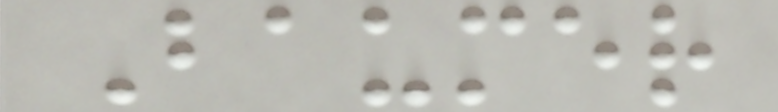Baumer
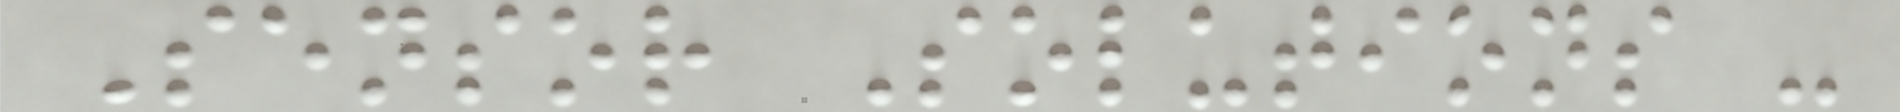Sensor Solutions -
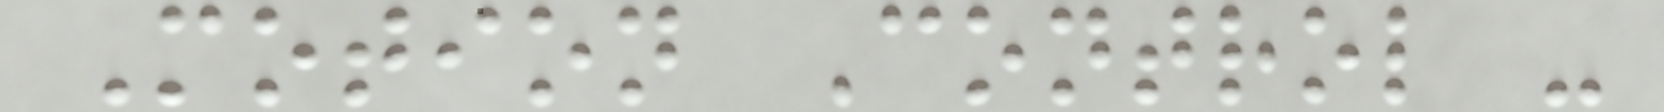Motion Control -
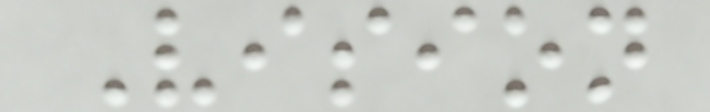Vision
